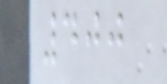400
